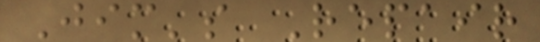Jim's Repair
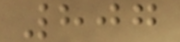807
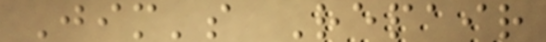Jim's Repair
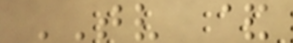TV &
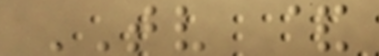TV &
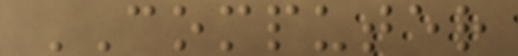COMPUTER
